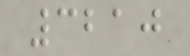3210
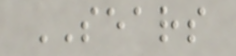SEARS
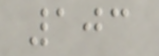103
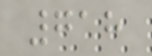718
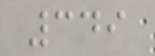349
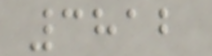3812
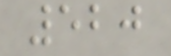520
